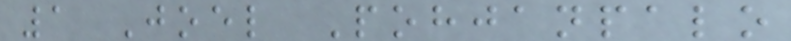1 Joel Pohjanpalo
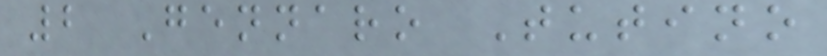2 Gennaro Tutino
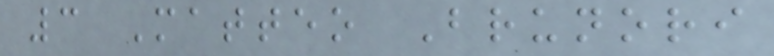3 Matteo Brunori
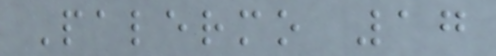Palermo 17
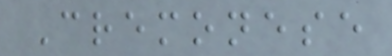Cremonese
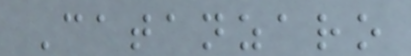Catanzaro
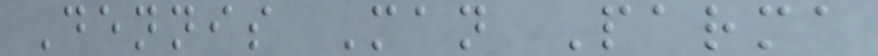Dennis Man Parma
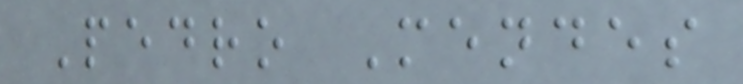Pedro Mendes
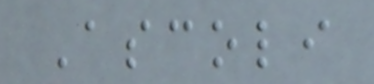Ascoli
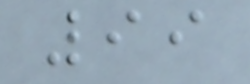99
